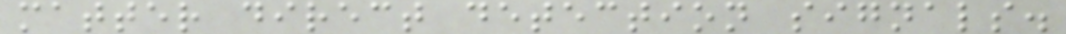matter direct detection signals.
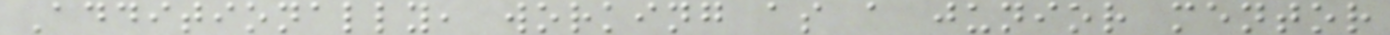Additionally, working as a junior mentor
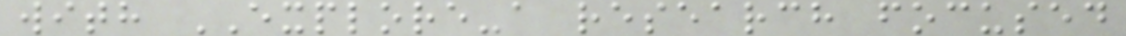with EXPLORE-a research focused
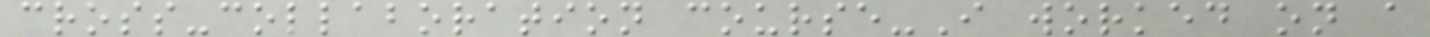cross-collaboration course-I worked on a
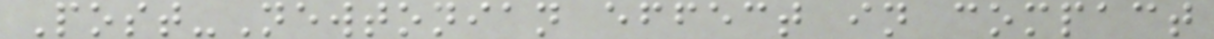Post-Newtonian effect in compact
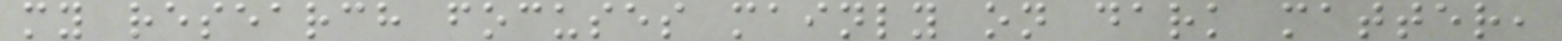my research focuses mainly on dark matter,
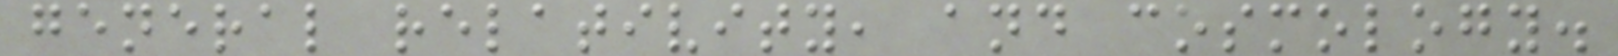general relativity, and cosmology.
